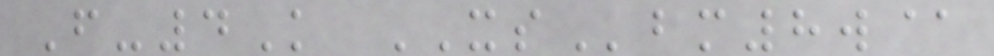F-4K XSbm8w@
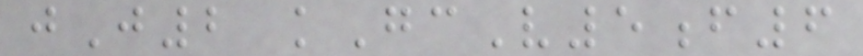jJ2 kGcV5f6
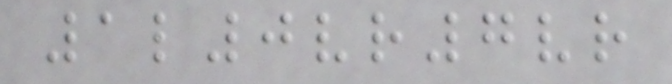1l0vr7vr
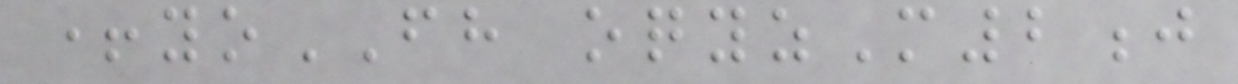+yoFH oqyzM2j
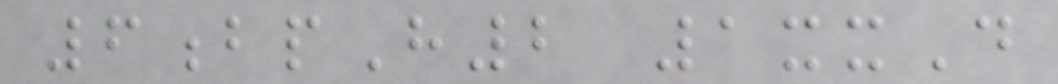6bpH2 1xxD
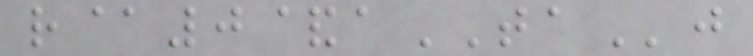r@0&aTAj
